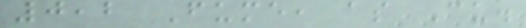0,2 Fume, as Cu.
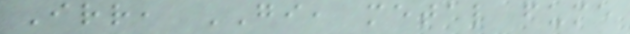Irr, GI, metal fume
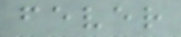fever
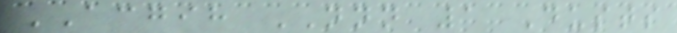ACGIH NNN 1 Dusts
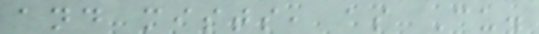and mists, as Cu.
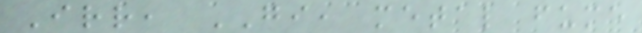Irr, GI, metal fume
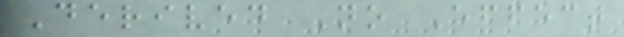Derived No Effect
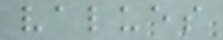values
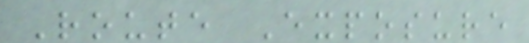Route Exposure
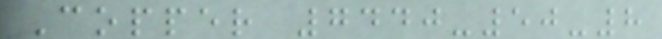Copper 7440-50-8
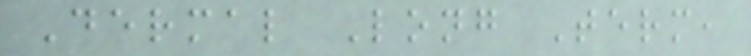Dermal Long Term,
